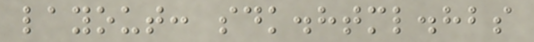layout: sdk.html.hbs
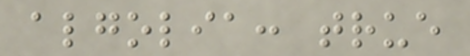algolia: true
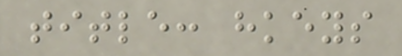title: hkeys
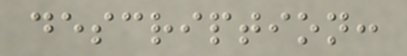description:
